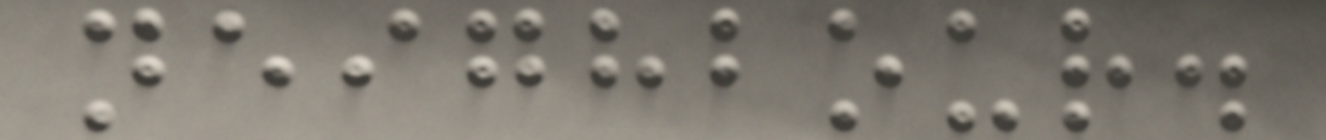neighbour.
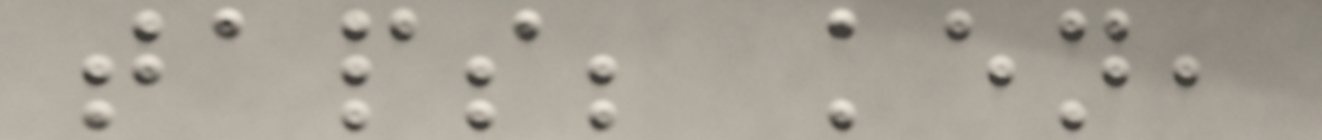taps; ken,
